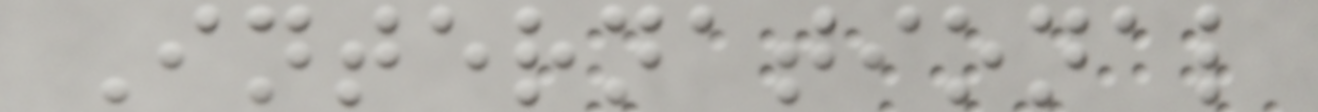International
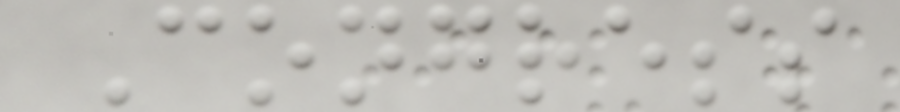Congress
